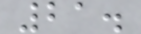21.
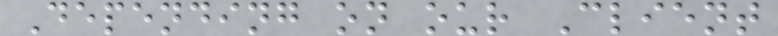Depending on our Client
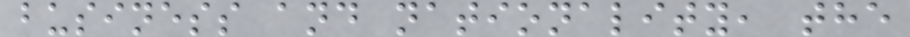business and nationality, the
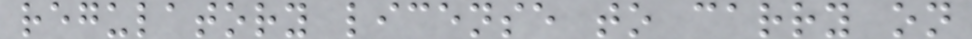regulatory license to carry on
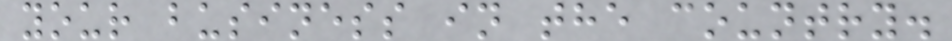your business in the country.
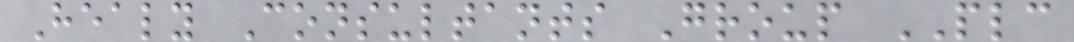Healy Consultants Group PLC
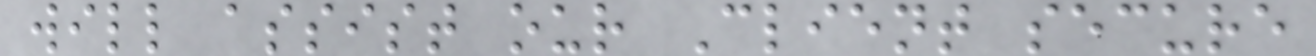will assist our Client secure
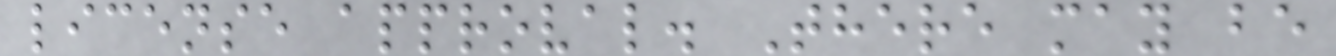license approval. There may be
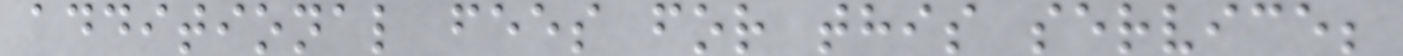additional fees for this service;
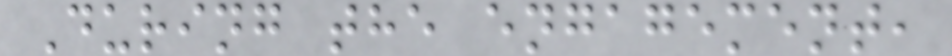During the engagement,
